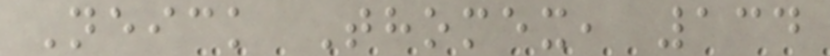Neick Thomex, 134
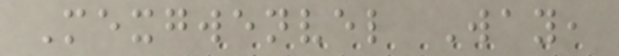Mexgwenvel Way,
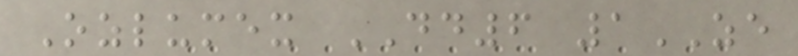Ozlumex DD6 1ZE
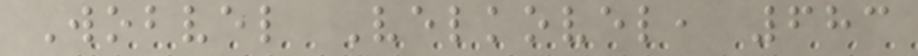Wobvel Velkovel, 683
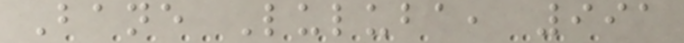Bane Luluba, 991
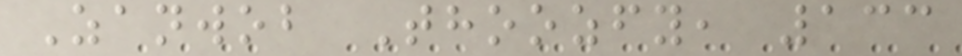Zanwob Thoozfy, 133
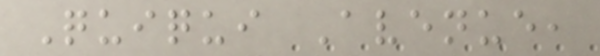Quiqui Avenue,
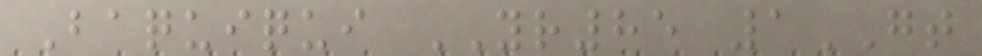Baquiqui YR85 1GT
